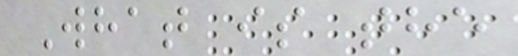What is the
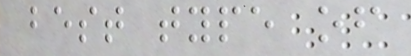best type of
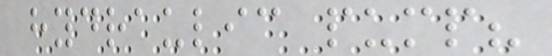hydraulic pump?
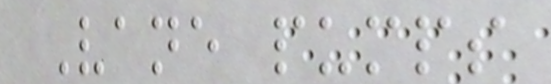Vane pumps
